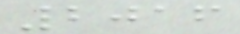2016
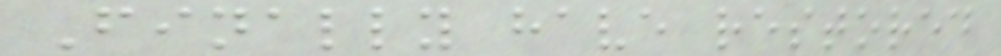Finally have restored
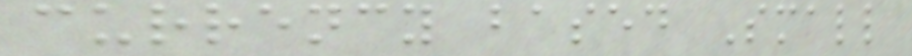currency based Small
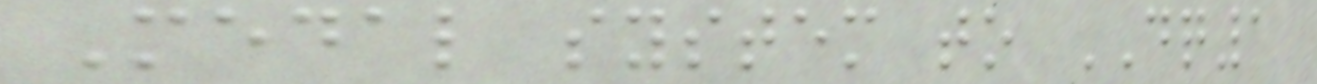Medal system to DQ1
